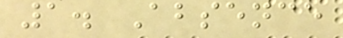1. Absence
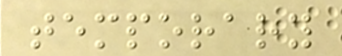temporary
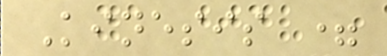Kinesis =
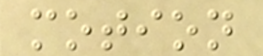motion
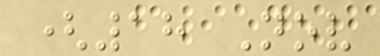(18 Nov
